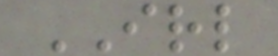IRL
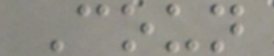Coun
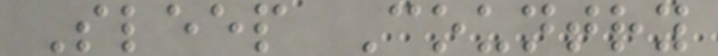Sleep Country
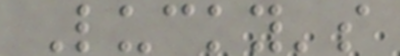Lucky's
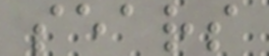sears
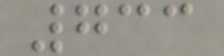733
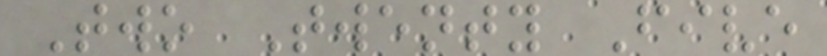Two Twenty Five
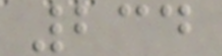234
